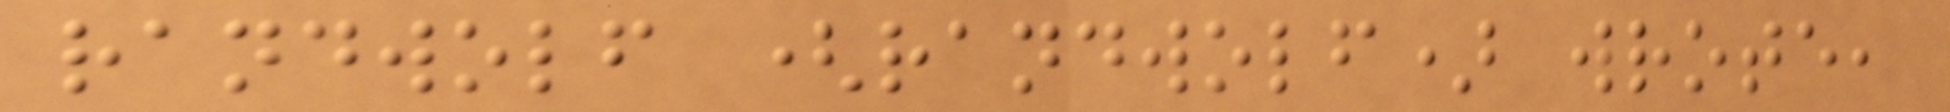randwolf (randwolf) wrote,
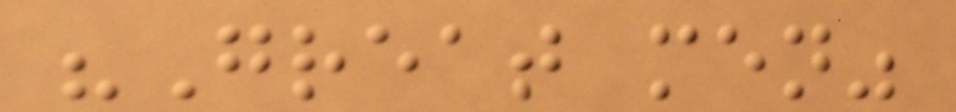"Great men"
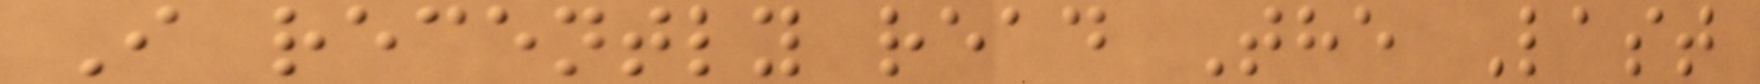I recently read The Last
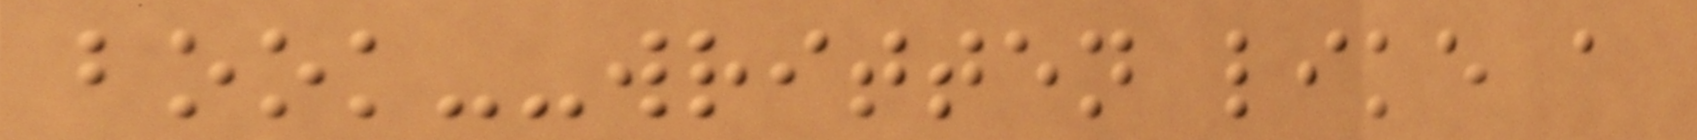book--written like a
